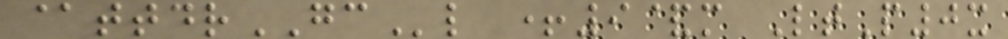@ttdrGCl +9&m LtP0x
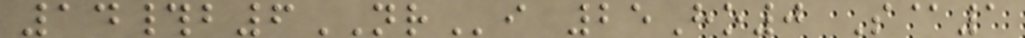14#b6NRi 25Ho0 S@1
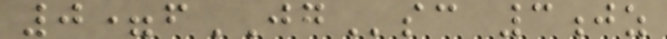0=fJGsc 3jz
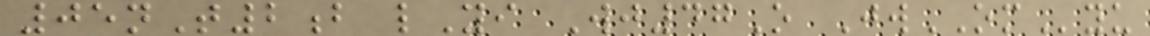05nT2b lYi Wj47O JwOMyu
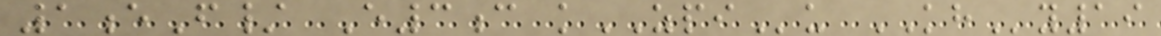1eF/ E3c kZPIu KHy19
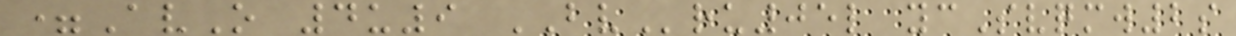=AvO 4u9 BVru05l ycSvqmw2s
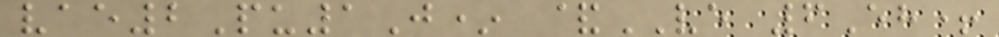vae2Pu1J* &VE 6Eh+
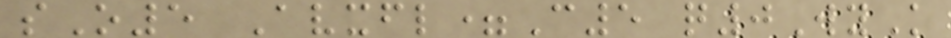sO5 Avxfl=C5 q0WyK
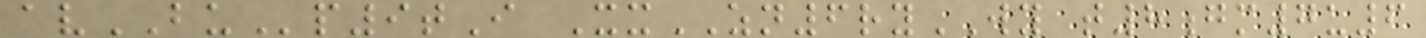avBUp9tI XxZN6ryWY t8gm7u6
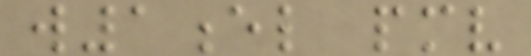w1el pmv
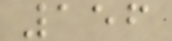156
